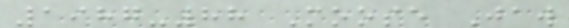1987-88 Moose Jaw
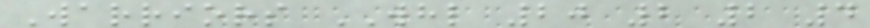Warriors WHL 20 2 2 4
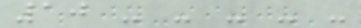10 - - - - -
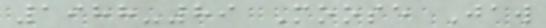1988-89 Moose Jaw
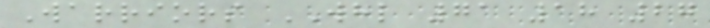Warriors WHL 71 18 27
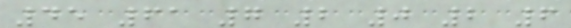45 61 7 2 0 2 6
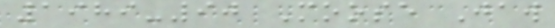1989-90 Moose Jaw
